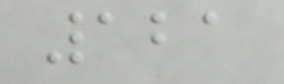121
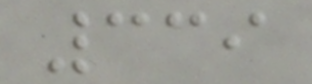339
